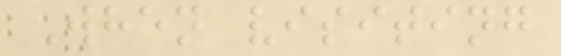When visiting
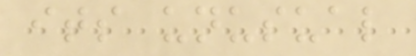its unusual
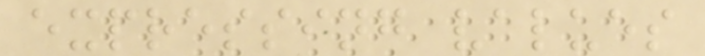expressing values
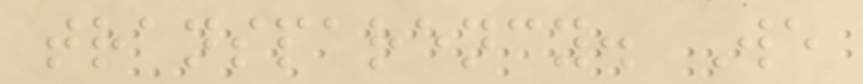transparency. We
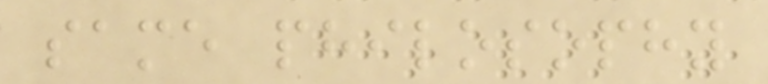same philosophy
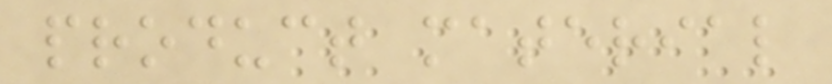product material
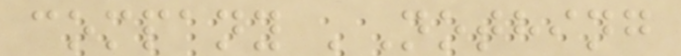company 'Nothing
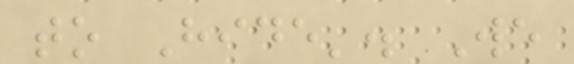to Hide'. We
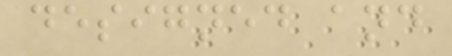designed and
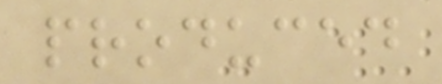produced
